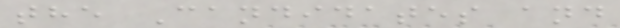the Candidates and
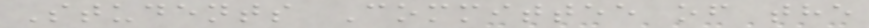Students Committee of the
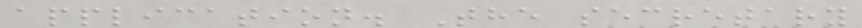application. The secretary
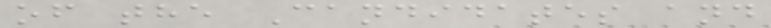of the Candidates and
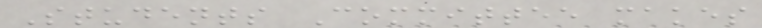Students Committee makes
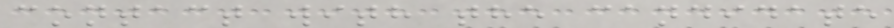contact with the candidate
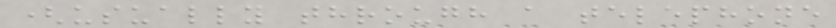(usually through a telephone
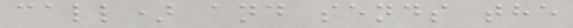call) and sends the
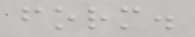form.
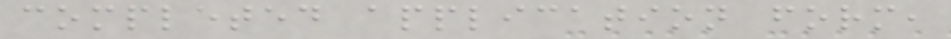completed application form,
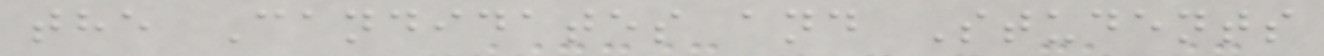the Candidates and Students
